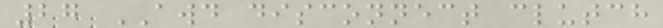27 AWD disconnect clutch
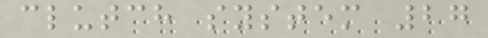clutch system 27
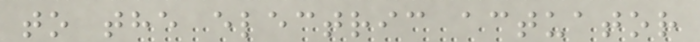to the electric actuator
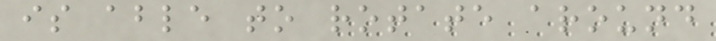is able to rotate around
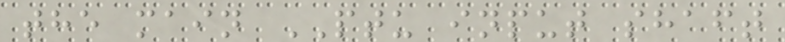the main PTU input shaft
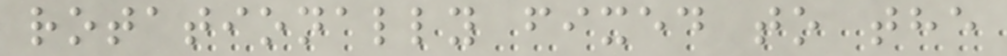rotationally fixed to the
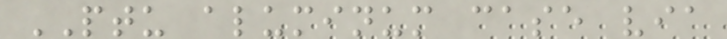PTU aluminum case via
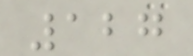127
